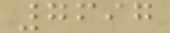7697
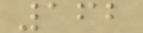162
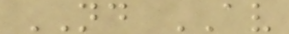ND AV
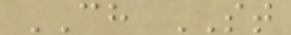CH ST
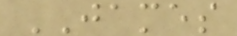JAMES
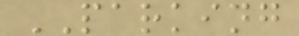PARKING
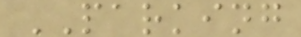PARKING
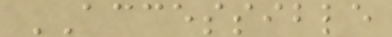ACCESSIBLE
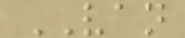VAN
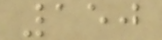150
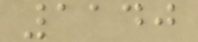1140
